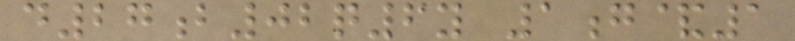d27b02q6y 1g&1
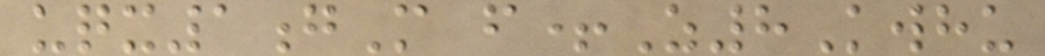uqx1gM f+Z8Kwhu
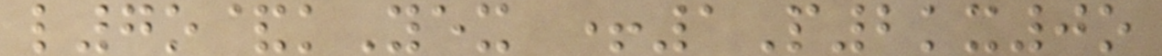l7o&kYex +1P2kx0o
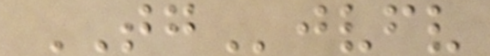TGjvfv
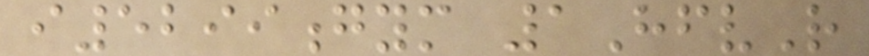i5299gym 1HfvR
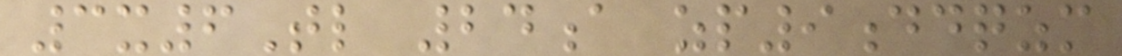3x6Tl 24a zp9ddqzm
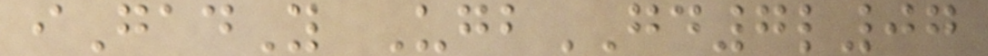iGadY UgbGD7l07
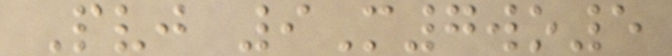Pvj 9M7wo5
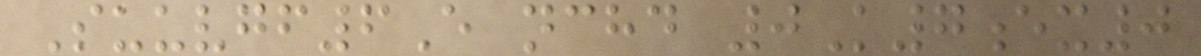Suuvgf6E nchd 0K7ex0
